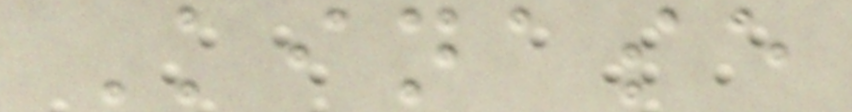Kinase
